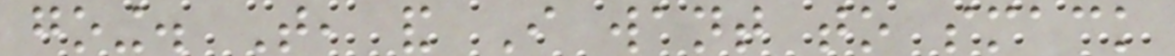going. That, and I want to smack
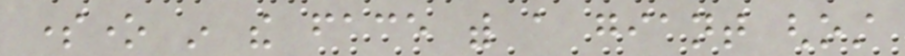someone in the face with a giant ghost
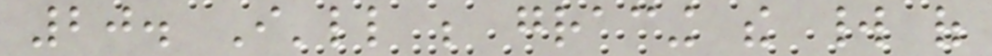20. I'll be gracing the world of
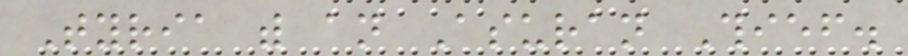Tyria with an Asuran Thief.
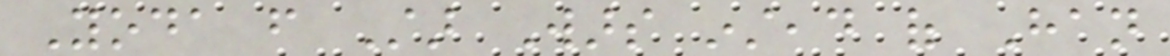Yoda from Star Wars instead of Han
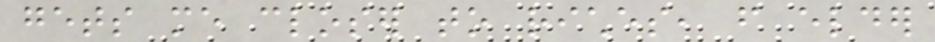gets me closer to riches, from elder
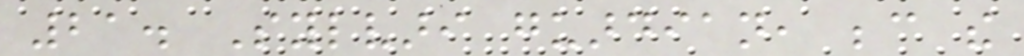21. Sylvari guardian, because the
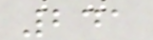241
